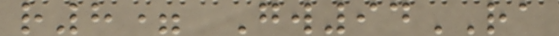r8= Gw94RA
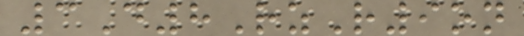3D8RzR9on
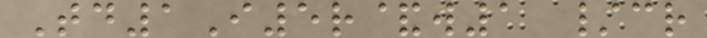Td1I5r&w1 /cr
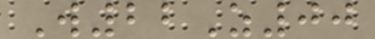W22Z00
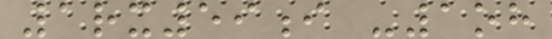1rx59i -1oh
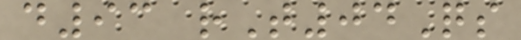d93 rT04Qs
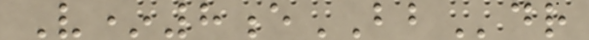V*8eBBdr
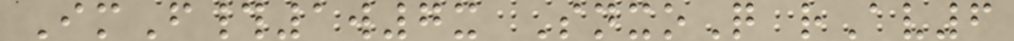ImF#1w7x SnxoQ rAv6
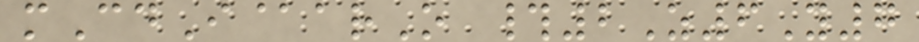mCdI@arO #2Z6Y7
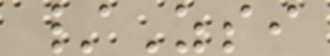/Zsi
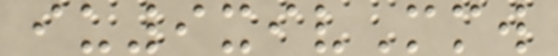iu9xivMmw
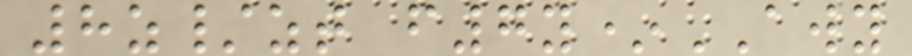8z/zt f7y*AWY
